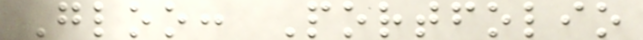Gloo: Portfolio
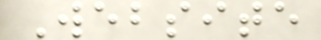Website
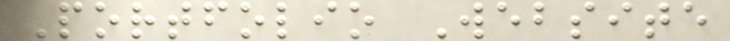Portfolio Website
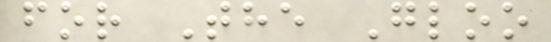for The Gloo
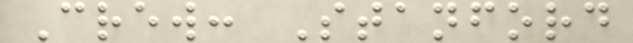Crew: Stanford
